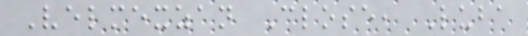Velmexzan Close, Luba
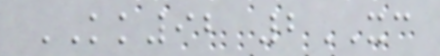KK92 2XC
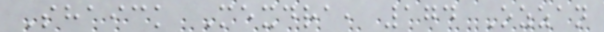Shaick Mexdra, 174 Ozzan
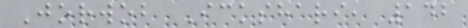Jorwob Ickshari, 142
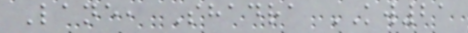Lane, Shadra KW21
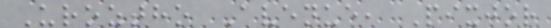Uroztho Avenue, Pixjor
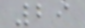29
